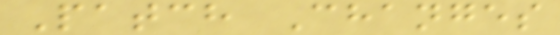Patch Changes
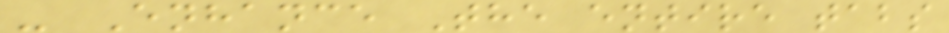- Enhance The entire tabs
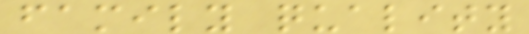family quality
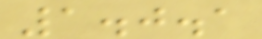1.0.1
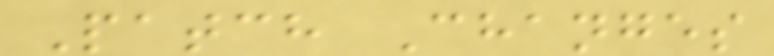Patch Changes
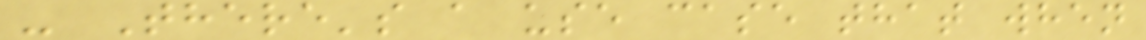- There's a use case that when
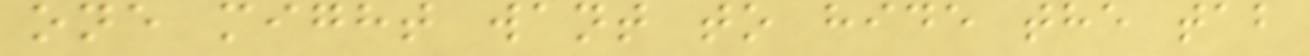one might want to hide the tab
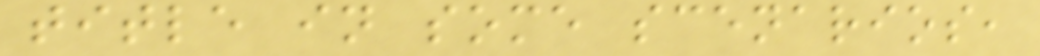title in some scenarios,
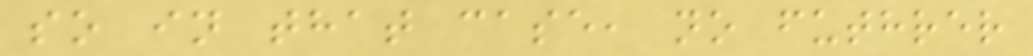so in that case, no futhrer
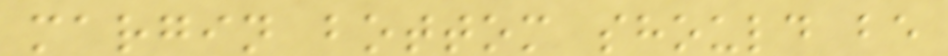margin bottom should be
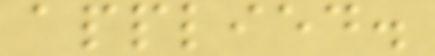applied.
